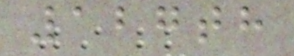127th
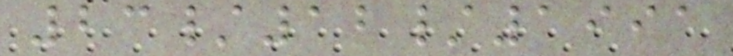23/12/1991
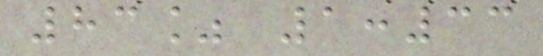83% 1:33
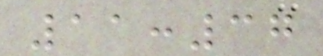11:37
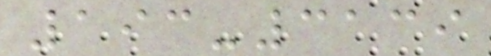193-3139
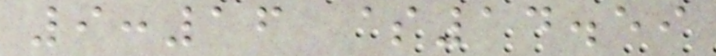9:16 $14.59
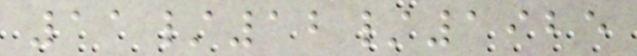11/12/1925
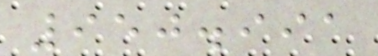950.991
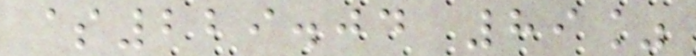$229.04 89%
